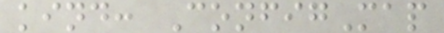kind: ConfigMap
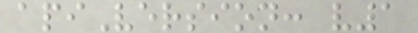apiVersion: v1
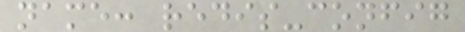name: redis-config
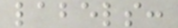labels:
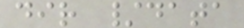dir /data
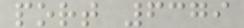port 6379
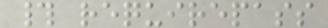# requirepass
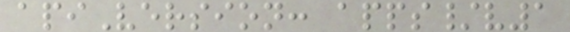apiVersion: apps/v1
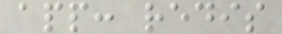app: redis
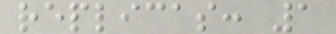replicas: 1
